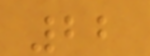22
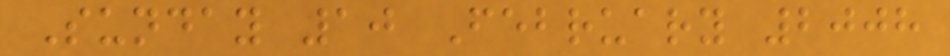Sunday 10 February 2008
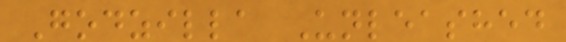Godzilla Unleashed
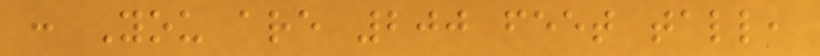: You are 200 feet tall,
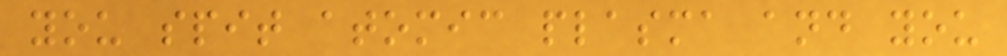you spit atomic plasma and you
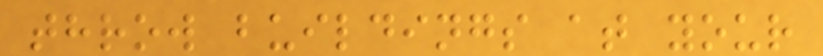throw buildings at your
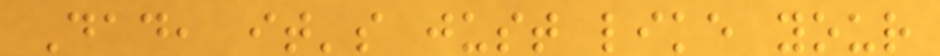Dad, it's just like your
